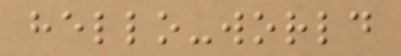hello-world
